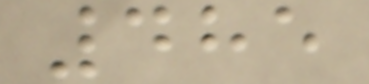485
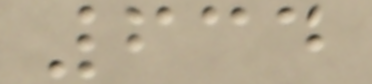634
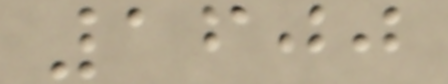1600
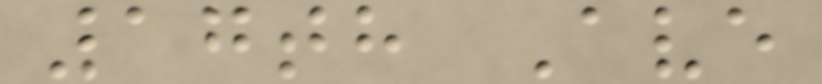17th Ave
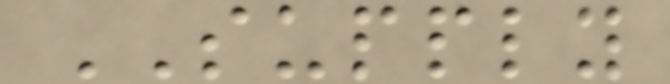SUPPLY
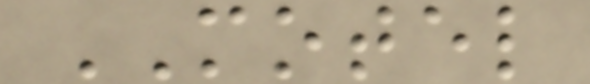MOTEL
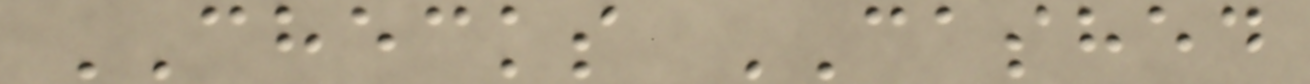CHECKS CASHED
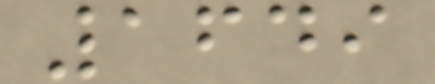1649
